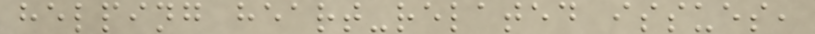helping heart-related issues,
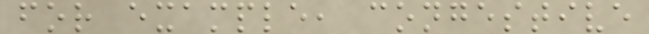for example, congestive
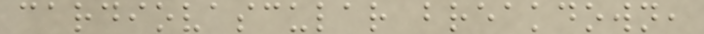cardiovascular breakdown,
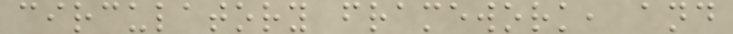circulatory framework, and
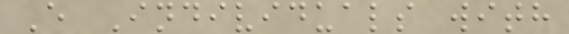E Individuals with
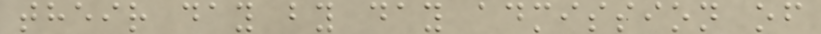their day by day admission of
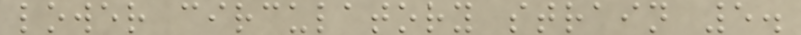lower circulatory strain 5.
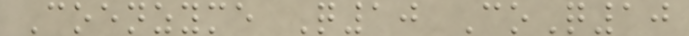Coenzyme Q10 CoQ10
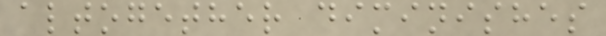altogether diminishes
